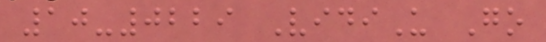10-0229 VidiU Go
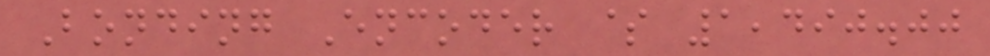Bonding Encoder $ 1,490.00
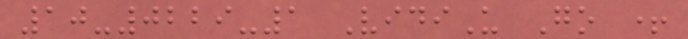10-0229-1 VidiU Go +
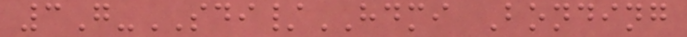3G-SDI/HDMI Bonding
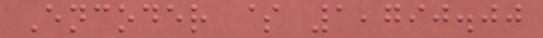Encoder $ 1,790.00
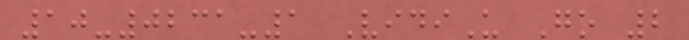10-0231-1 VidiU Go 2
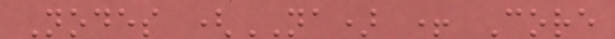Nodes (NA) + Core
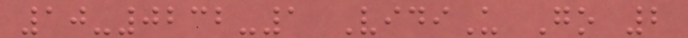10-0232-1 VidiU Go 2
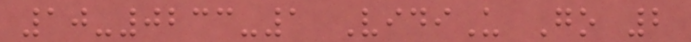10-0233-1 VidiU Go 2
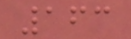163
